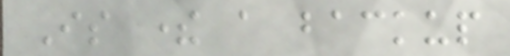Is there a backup
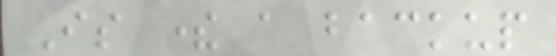Is there a backup
